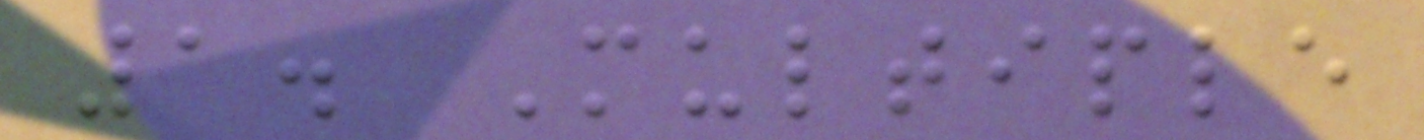1. Multiple
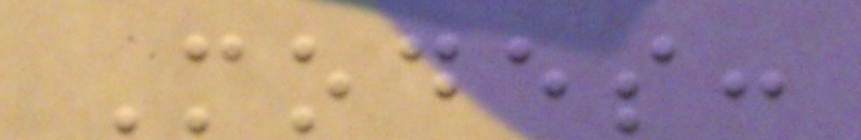Modes:
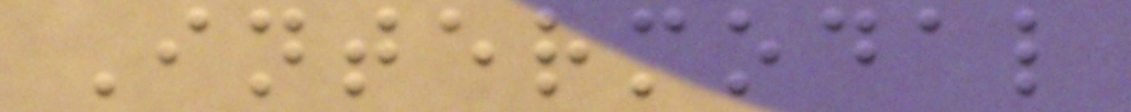Intermodal
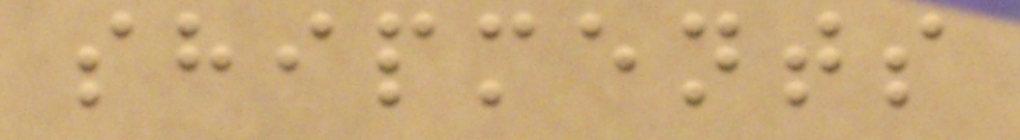shipments
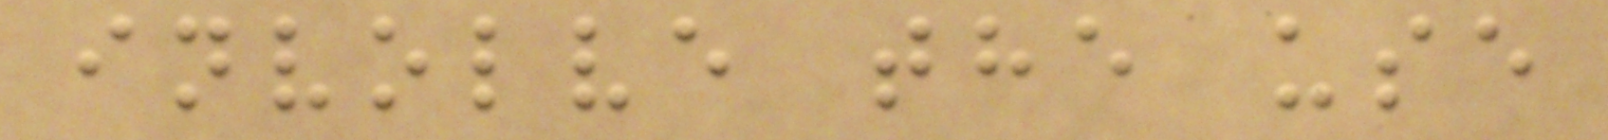involve the use
